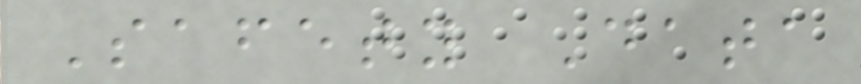Safety Data
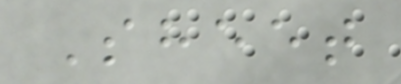Sheet
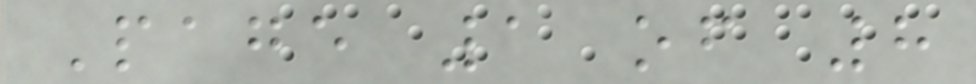Page 1 of 8
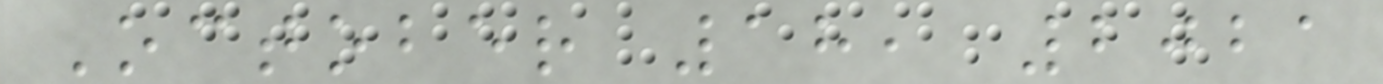October 18, 2021
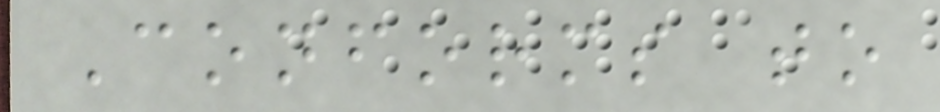Conforms to
